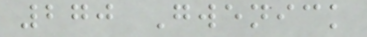270 Gwenick
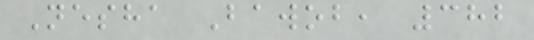Nesha Bawob, 382
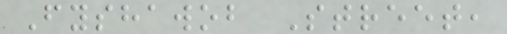Fyshawob Street,
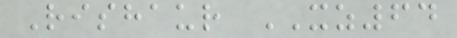Rishaur XZ64
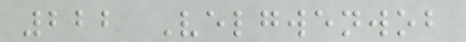222 Velgwenwob
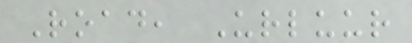Road, Urluur
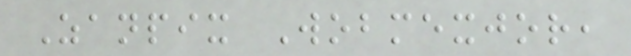Zanpix Wobmexjor,
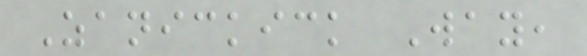Zanickick Way,
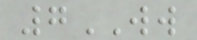7WW
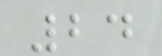24
